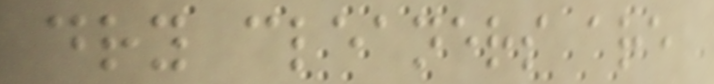dry cleaners are
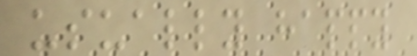usually happy
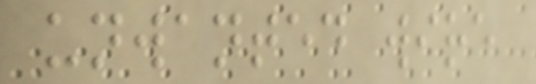unwanted wire
